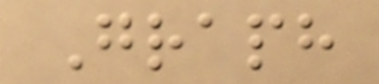Graph
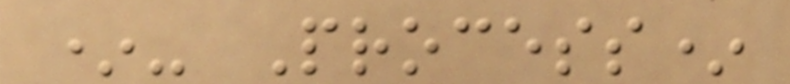*- Process*
